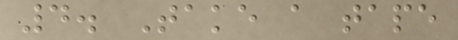4. Take a tape
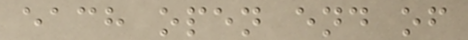each open end of
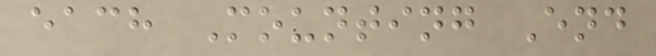each Mounting End
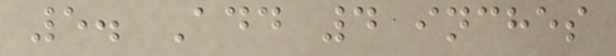5. Add 4 inches
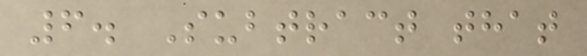6. Subtract that
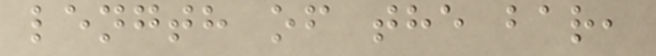length of the bar,
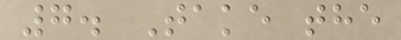7. Take the
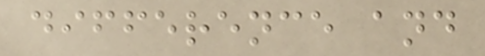difference and
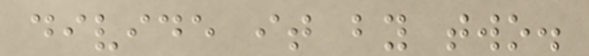divide it by two.
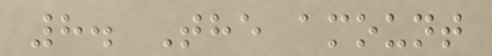8. The amount
